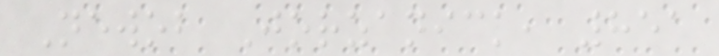Newob Jorzanick, 851
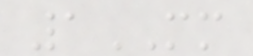1MM
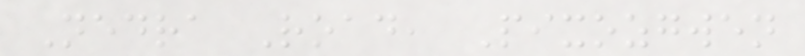Nedra Road, Pixozgwen
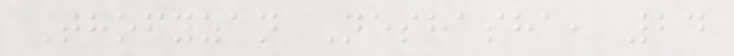Thofyzan Neshasha, 24
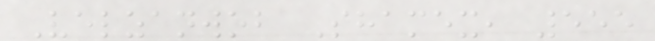Velzanwob Shamex, 555
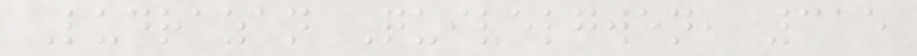Ludrazan Quivelgwen, 315
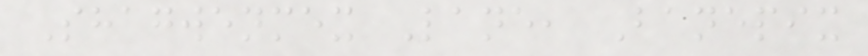Shagwenmex Lane, Banepix
